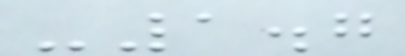-1.7
